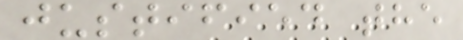justified the
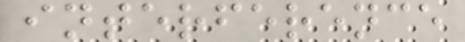interference
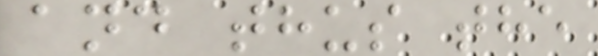and thus the
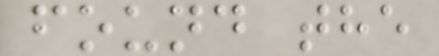found the
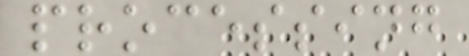processing
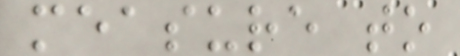measure to
